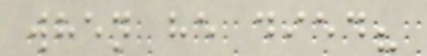when he died?
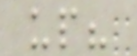up?
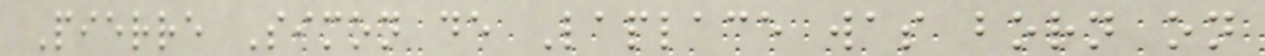Pierre Simon de Laplace was born on
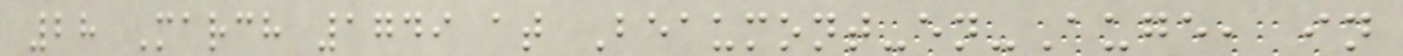28 March 1749 at Beaumont-en-Auge, in
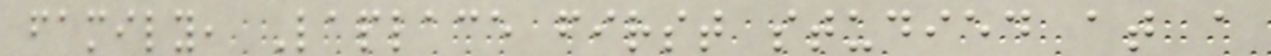family, Laplace first studied at a
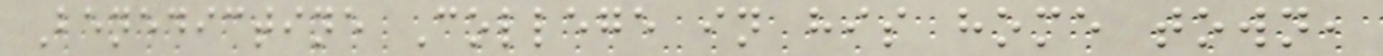Benedictine College in his home town,
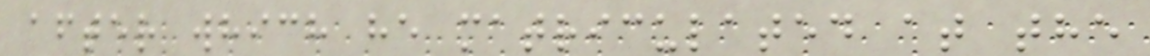after which he matriculated at the
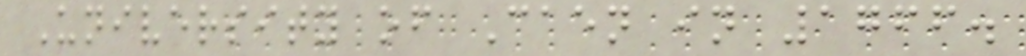University of Caen in 1766.
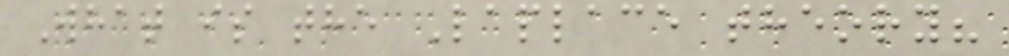What is the Laplace theory?
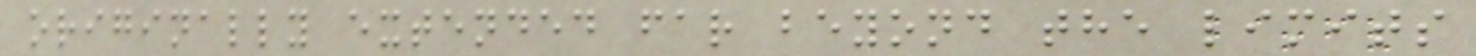originally extended far beyond the limits
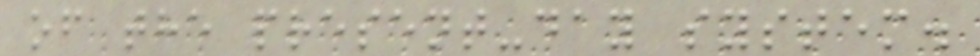of the present-day system.
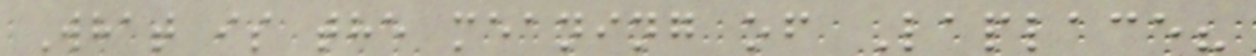What is the meaning of Laplace?
